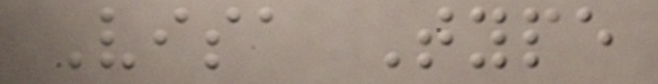Visa Type
